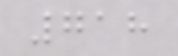718
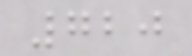720
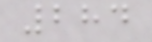284
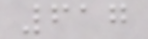617
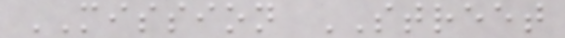MISSION STREET
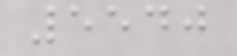5540
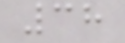38
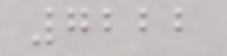7222
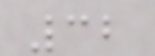32
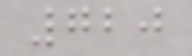720
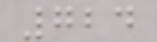724
